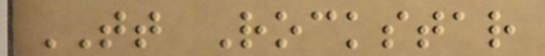TT Rockstar
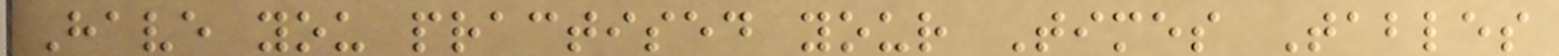Have you practised your Times Tables
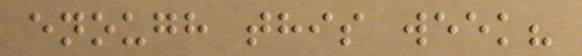enough this week?
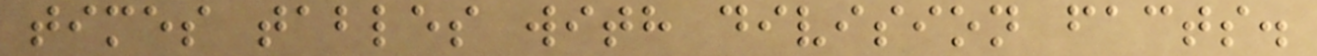times tables with division facts.
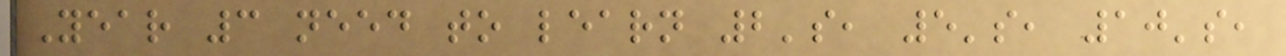Year 3 need to learn 2's, 5's, 10's,
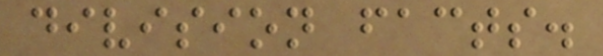division facts.
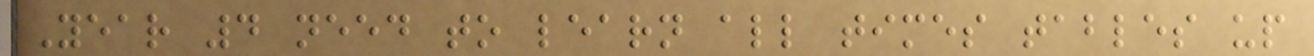Year 4 need to learn all times tables up
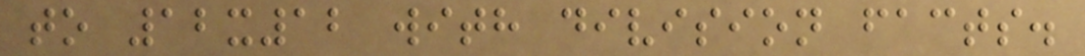to 12x12 with division facts.
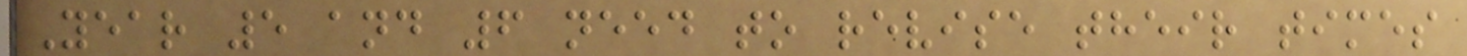Year 5 and 6 need to revise their times
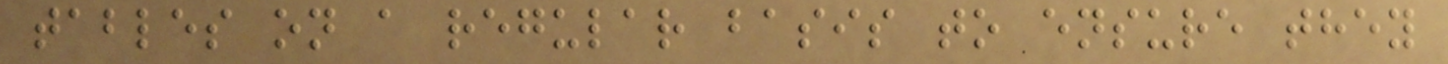tables on a regular basis to ensure they
